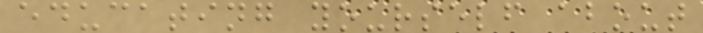educating yourself about
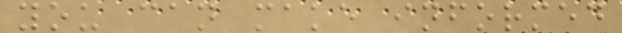you can make informed
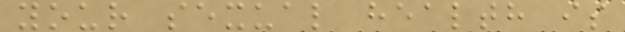your sexual health is
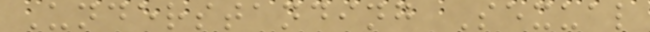Understanding Sexual
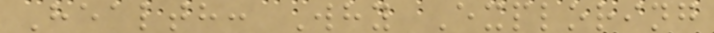Health: Why Exploring
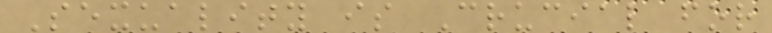Sexuality is Crucial for
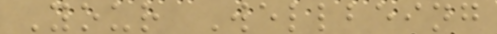Your Wellbeing
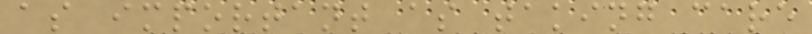as important as taking care
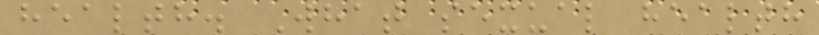health. What sexual health
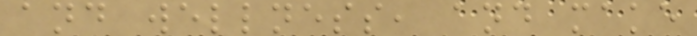and wellness, and make
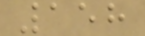158
